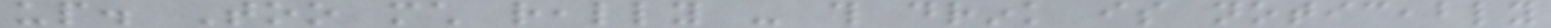up. Too much really - this drink is noticeably
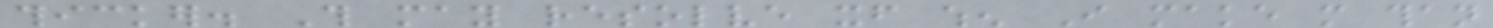thicker. This may resolve itself when I make more than
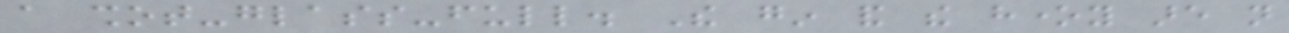a shot-glass-full. The gin and the honey are not
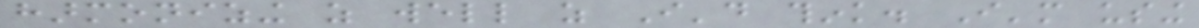harmonizing as well as I'd think. I'm using
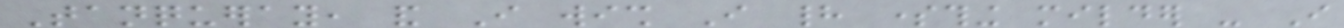Tanqueray, and I wish I had something milder - I
